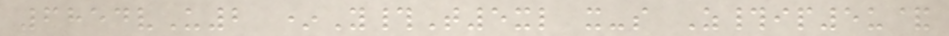6854vU2 *Y#T5xl x-s Z#ip5u&
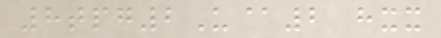8tpg2U@2 hxx
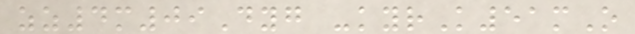zz4m09Dyg -kyrK51mO
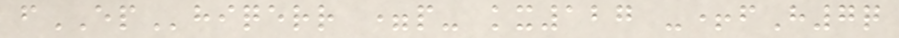fEPhiqerr =p- kx127 -+fH7q
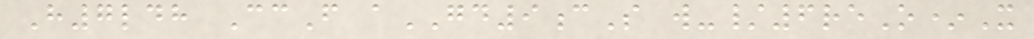H7ldh CcF aGD9cS w-/6reO*X
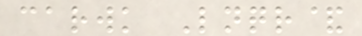carwk Lnqr&
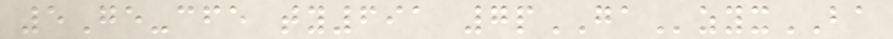5Ge-cfe ty691 7pGAzyxBA
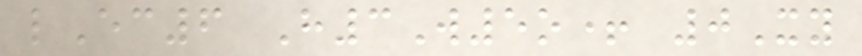lEc6 H3W5o+ 0Xy
